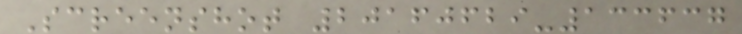Screenshot 20160629-133637
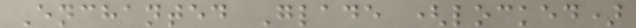Enchanted Glade (locked)
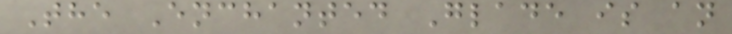The Enchanted Glade is an
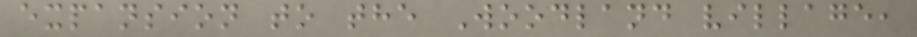expansion to the Woodland village,
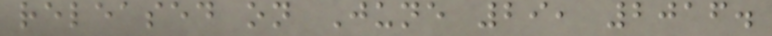released on June 29, 2016.
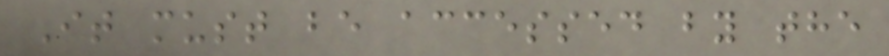It must be accessed by the
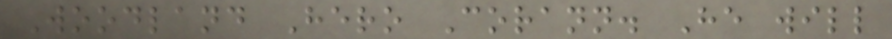Woodland Hero Corann. He will
